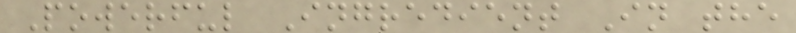Powerful Ingredient In the
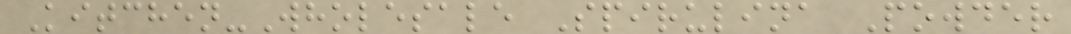Kitchen-Wholesale Spirulina Powder
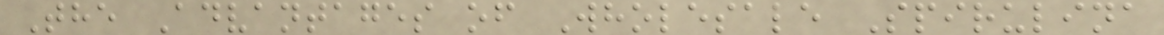The Advantages of Wholesale Spirulina
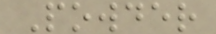Powder
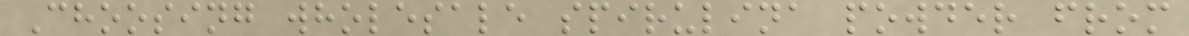Choosing wholesale spirulina powder from
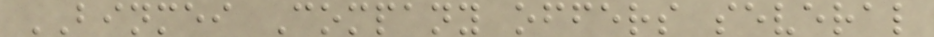BINMEI Company offers several
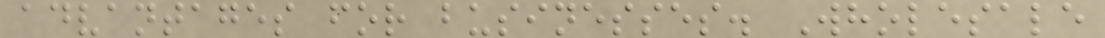advantages for businesses. Wholesale
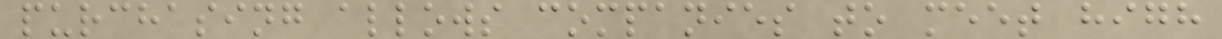purchasing allows companies to meet high
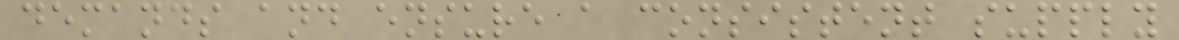demands and ensure a consistent supply
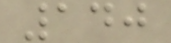140
